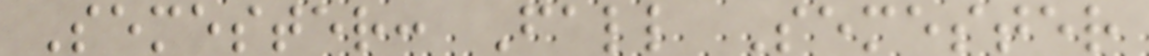Semester: Fall Semester
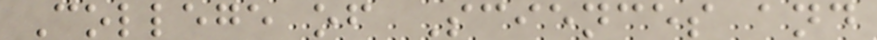College of Sciences and
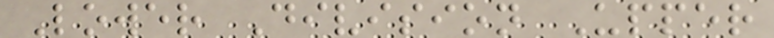Lower Division Upper
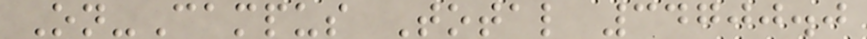On-Campus Total 34700.0
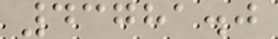43781.0
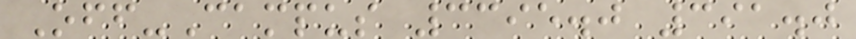Off-Campus 3395.0 391.0
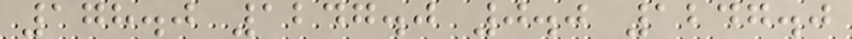178.0 1247.0 0.0 1247.0
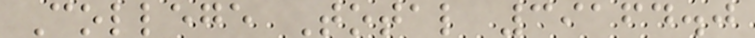College Total 39164.0
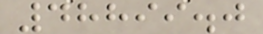48899.0
